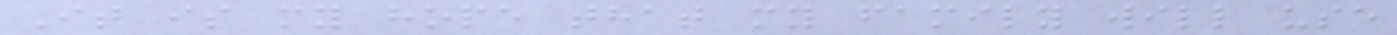It is my hope that my family will use
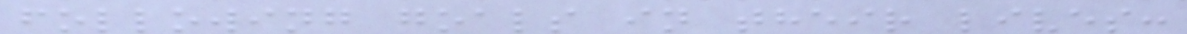following goals in their lives:
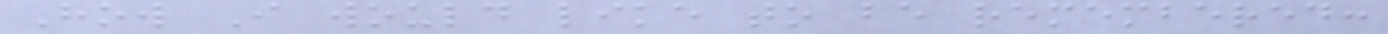How I would like to be remembered:
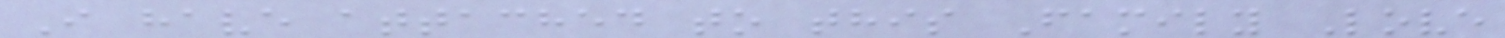I have attached to this Family Love
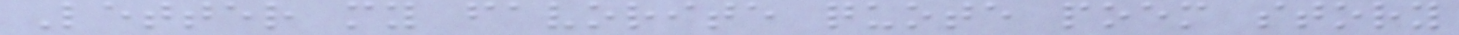Letter my favorite quote poem story
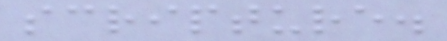scripture.
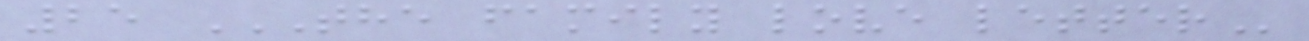25 THE FAMILY LOVE LETTER
